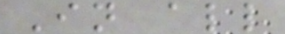In all
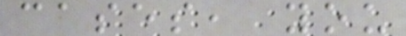cases, you
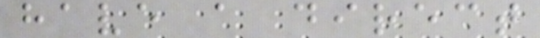have a direct
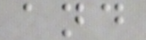and
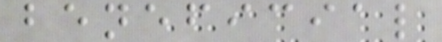beneficial
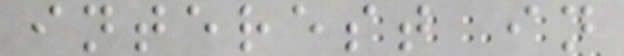interest in
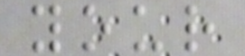your
